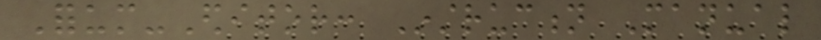Forum-Editor: Instruction Manual
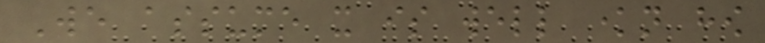We assume it is well known how
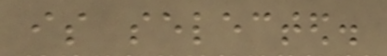is selected.
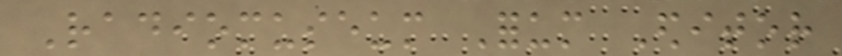Radiomuseum Forum Editor
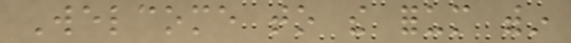Welcome to the forum within
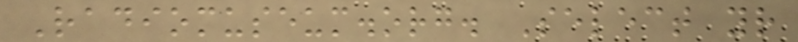Radiomuseum.org. Select your
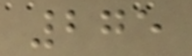275
